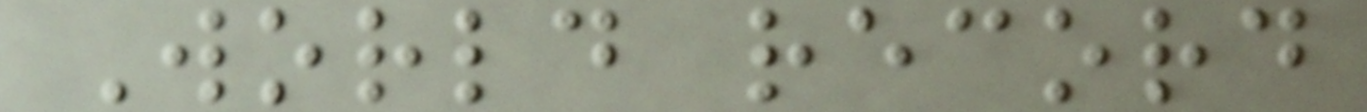World record
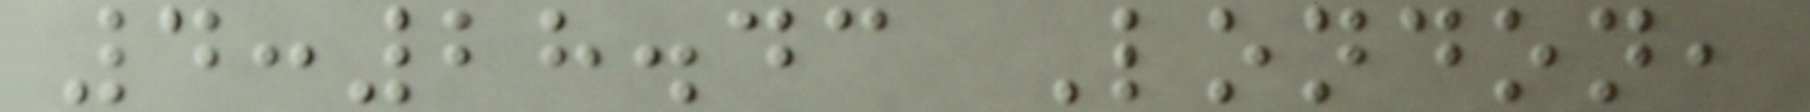4:28.43 London,
